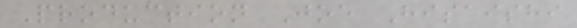Production Joe Hisaishi
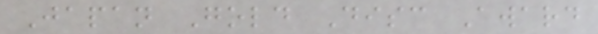Japan Gold Disc Award
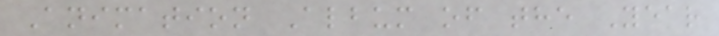Animation Album of the Year
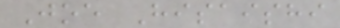Joe Hisaishi
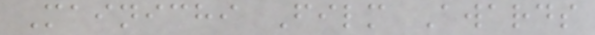Mainichi Film Awards
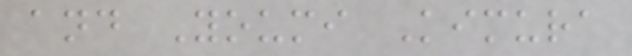and Youmi Kimura
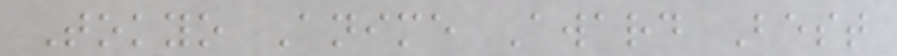Tokyo Anime Award Best
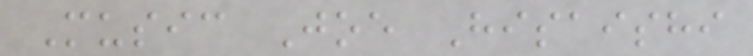Music Joe Hisaishi
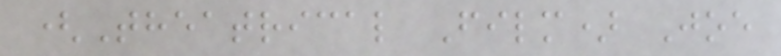(Theatrical Film) Joe
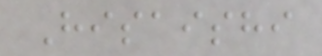Hisaishi
